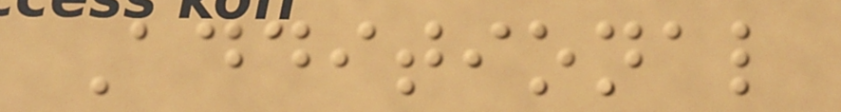Additional
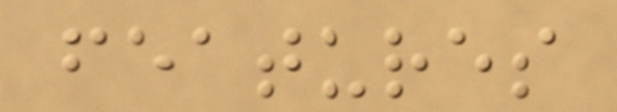features
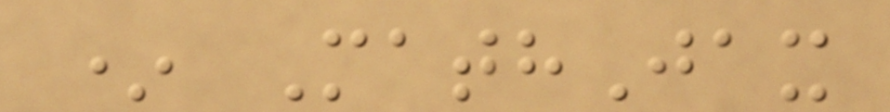* MathJax
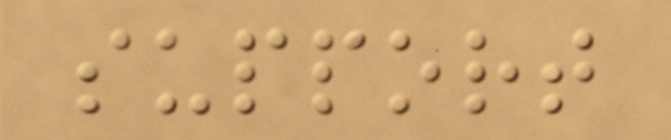support
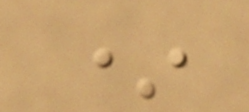*
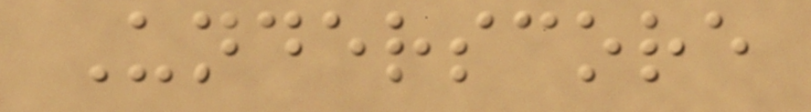Underscore
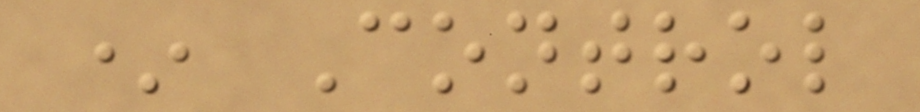* Control
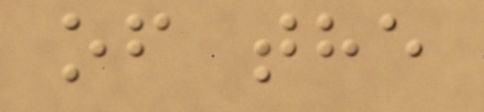of the
